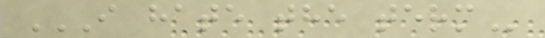I HATE THE TERM
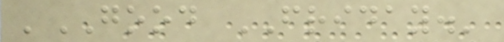'GOOD FRIDAY.'
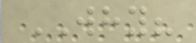WHY?
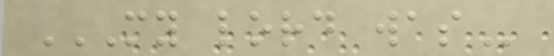MY LORD WAS
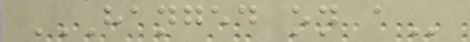HANGED ON A
